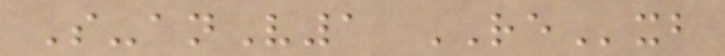S-anV1 RExb
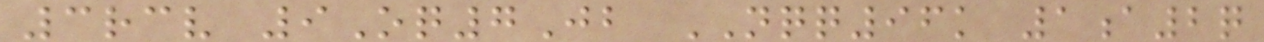3rcv 9Oq7Jb NQQ96k 1a2q
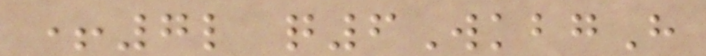+7l q6WkbgH
